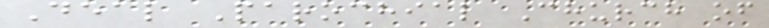Deal Parochial Church of
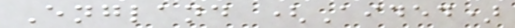England (Aided)
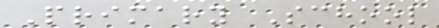Primary School
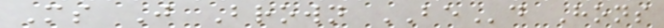Ms J Brown BEd Hons
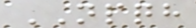NPQH
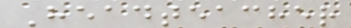Headteacher
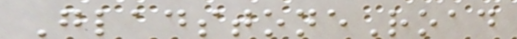GladstoneRoad
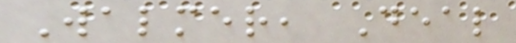Walmer, Deal
